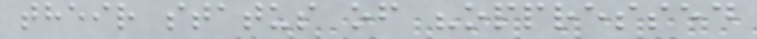their status of "oppressed
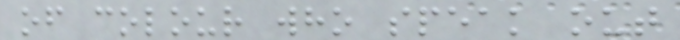of colour who speak out
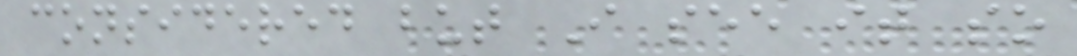considered but I see it so
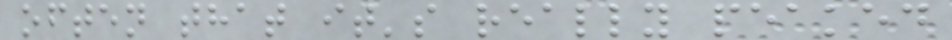often that it's really peaked
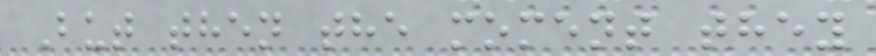But then the moment they
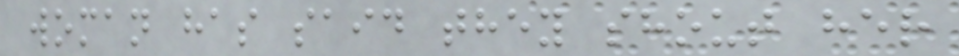woman has said they shout her
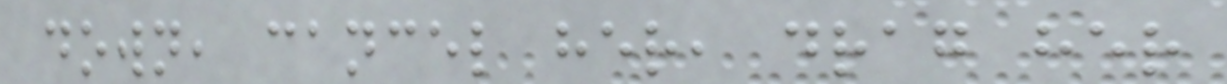down, cancel her, drag her
